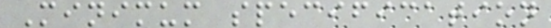Minimum specification
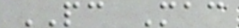PC Mac
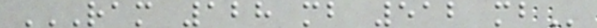RAM 128 MB 512 MB
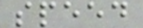speed
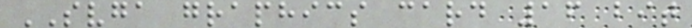SVGA graphics card 16 bit
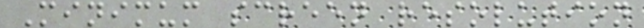Minimum screen resolution
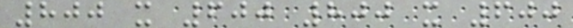800 x 600 800 x 600
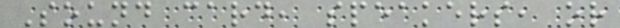Sound card, speakers, or
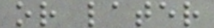or later
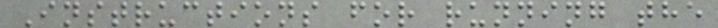Instructions for running the
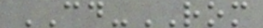CD-ROM
